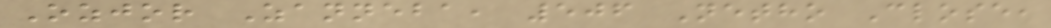Ozjor Zanneba, 506 Netho Close,
